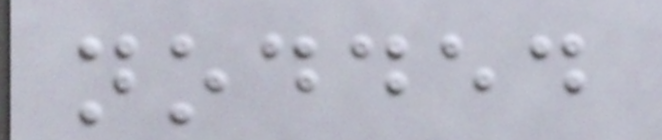nodded
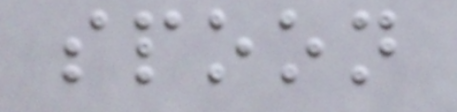spoon
